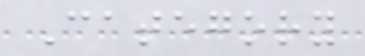Category
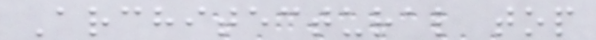Architectural top
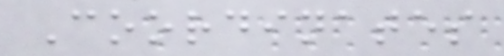Coordinates
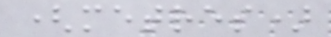(metres)
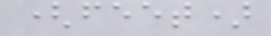(feet)
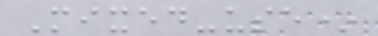Mixed-use*
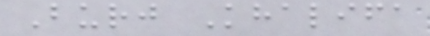Burj Khalifa
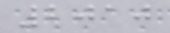2010
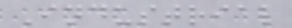Industrial
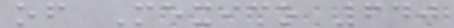of Mexico 640
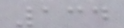134
